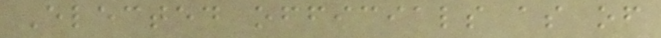Elected officials as of
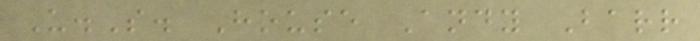U.S. House Andy Barr
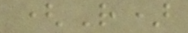(R)
